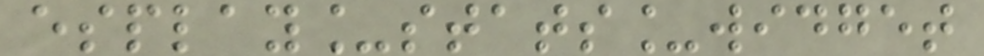esplay_stats_widget
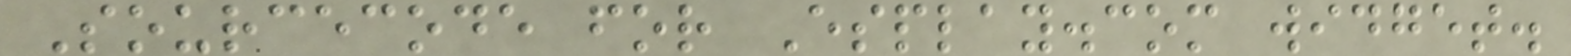Sourcecode for Esplay.com widget.
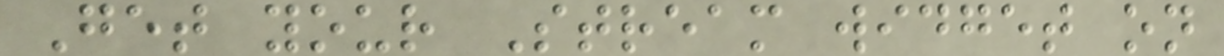Get your Stream widget on
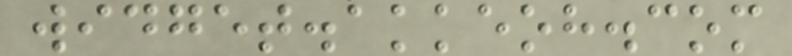widget.akkeoh.com
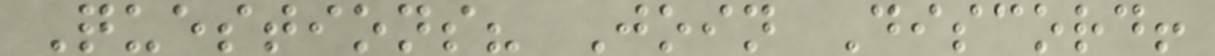Questions? Join Discord!
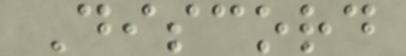Discord
